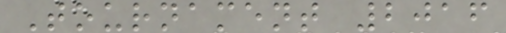Tournament 2016
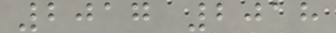2017 2018
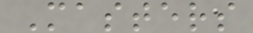Masters
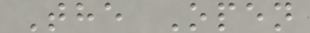The Open
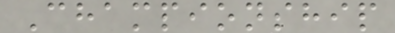Championship
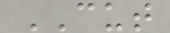CUT
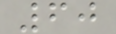60
